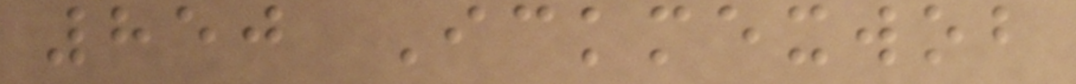850 Ickmexwob
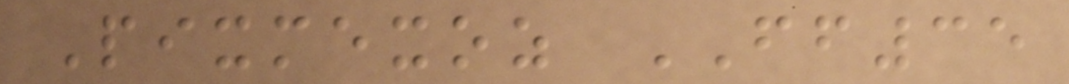Pixmexoz FF35
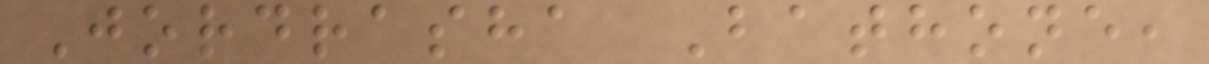Jordrasha Bathone,
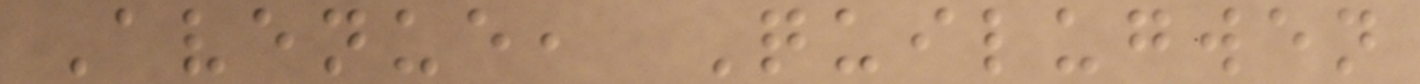Avenue, Quilugwen
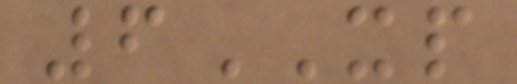6XP
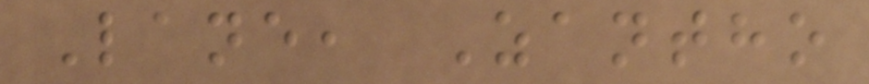Lane, Zantho
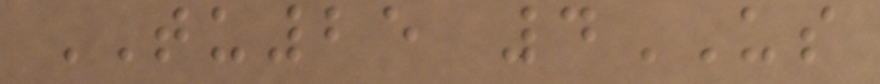TU25 4US
